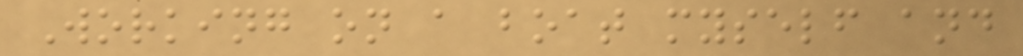Working on a boat myself and
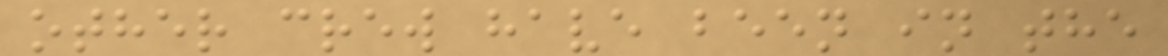other crew have been in the
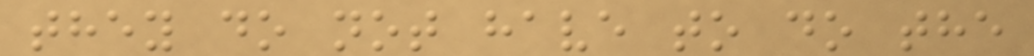they do not have to do the
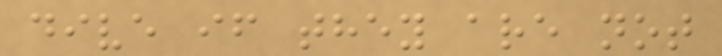dive if they are not
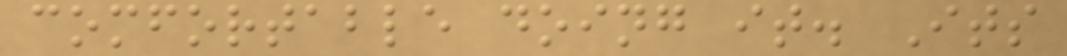comfortable doing it. Its
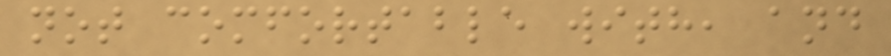not comfortable with, and
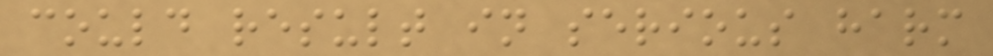could result in serious harm
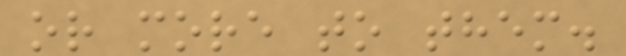or more to them.
